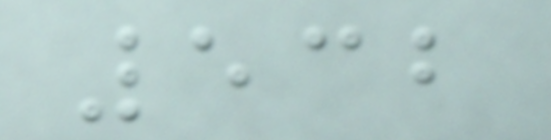532
